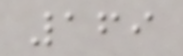169
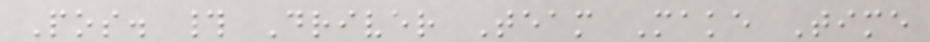Pos. # Driver Team Make Time
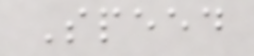Speed
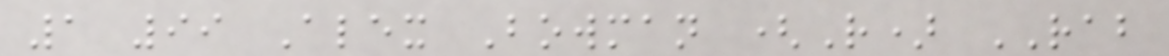1 99 Alex Bowman (R) RAB
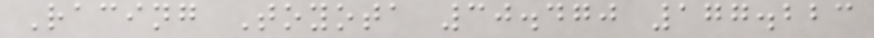Racing Toyota 30.470 177.223
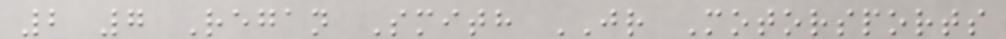2 7 Regan Smith JR Motorsports
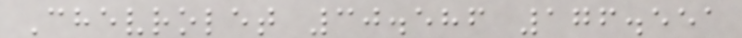Chevrolet 30.586 176.551
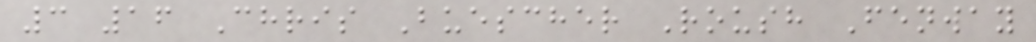3 16 Chris Buescher Roush Fenway
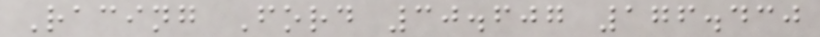Racing Ford 30.607 176.430
